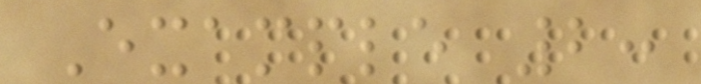Example 2:
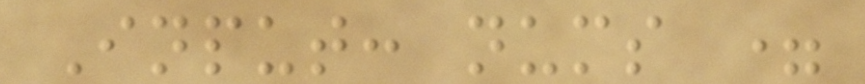Input: nums =
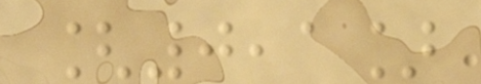[0,1]
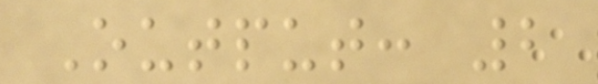Output: 2
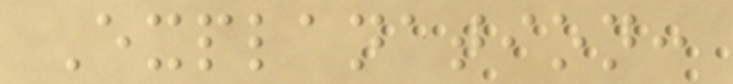Explanation:
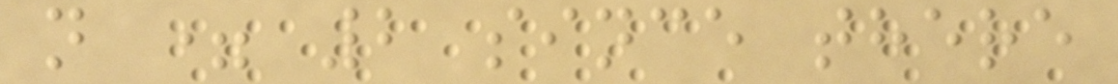n = 2 since there
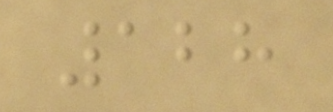128
